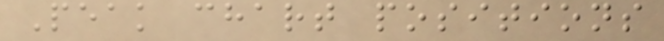Peak chart positions
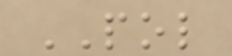POL
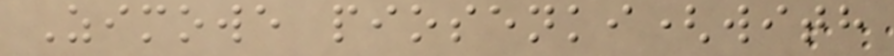Zimowe piosenki(with
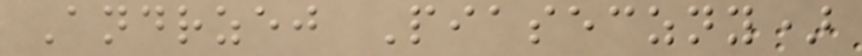Andrzej Piaseczny)
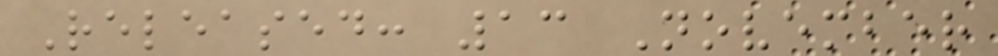Released: 13 November
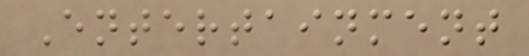Entertainment
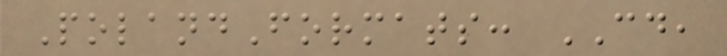PolandFormats: CD,
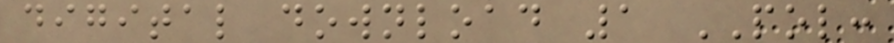digital download 1 POL:
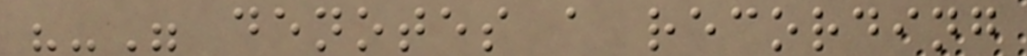"-" denotes a recording
